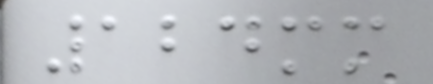124mm
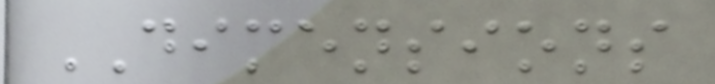DIMENSIONS
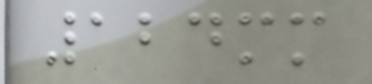124mm
